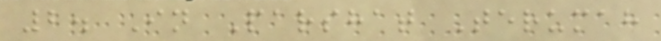2. In Parshat Terumah
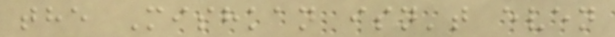the Mishkan isn't even
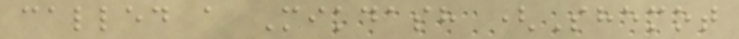called a Mikdash (Shemot
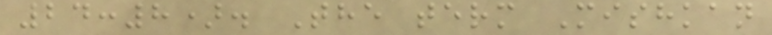24:8). The term Mishkan
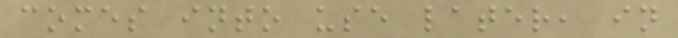comes into use later, in
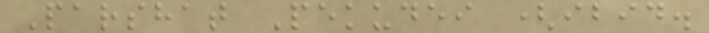Parshat Pekudei (ibid.
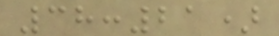38:21)
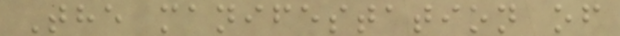The manifestation of
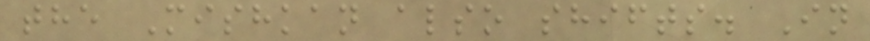the Mishkan also shifts. In
